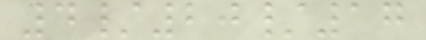4/20/17
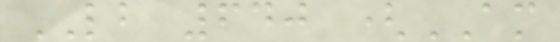LB 640 (AM
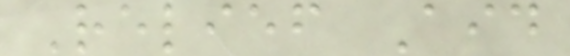Relief Aid
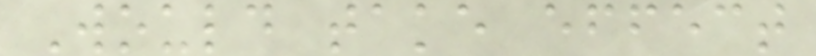Would take effect
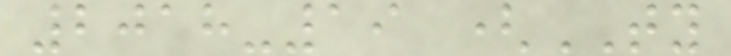2018-19 (TY
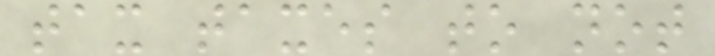tax taxes to not
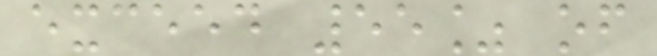exceed 55% of
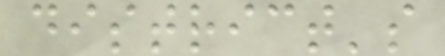district's
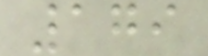179
